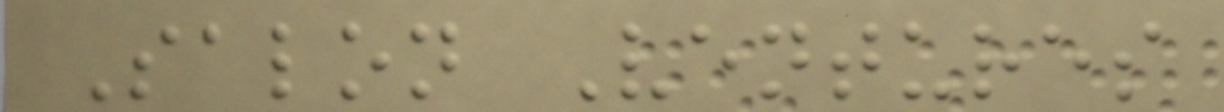Salon Ventures
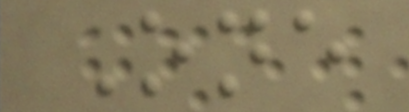One
